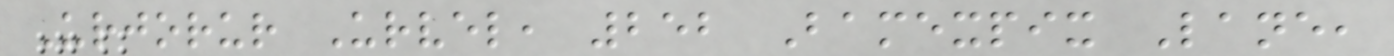Urjorur Urvel, 252 Bamexpix Lane,
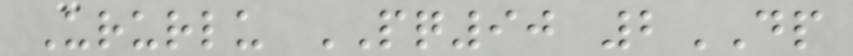Ururlu PQ90 2DP
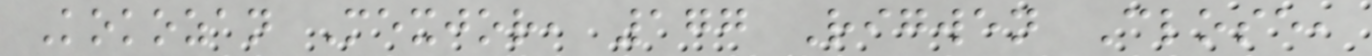Kokozan Mexjor, 177 Rigwen Close,
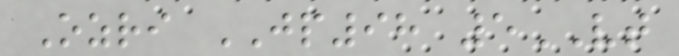Ozri JP98 5VT
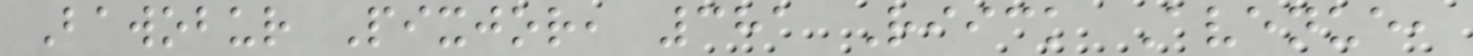Bawobur Pixjor, 381 Riick Avenue,
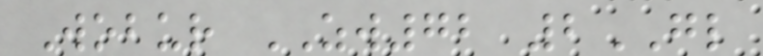Wobur ZW72 2GL
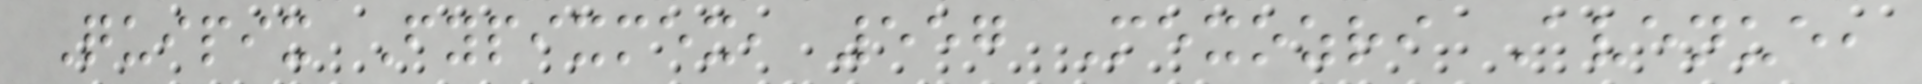Quipix Fypixmex, 557 Mexozri Avenue,
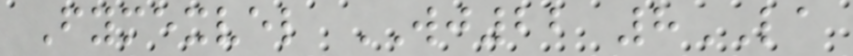Fymexvel WJ22 8LA
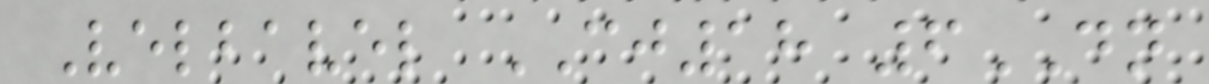Velbavel CJ18 6DN
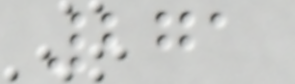271
